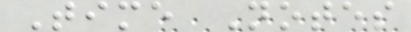Time Notes
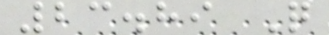23.89 Q
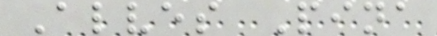Alves Pina
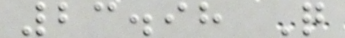23.98 Q
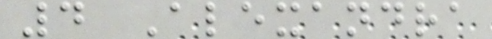4 Alexandra
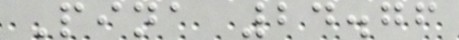Pina 24.76
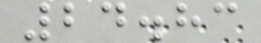24.83
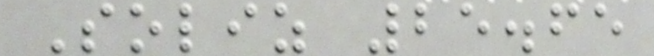Soliz 25.65
